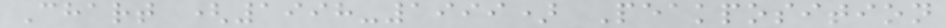Chart (1998-1999) Peakposition
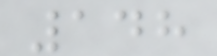148
